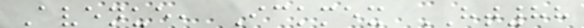Avenue, Ickmex HT88
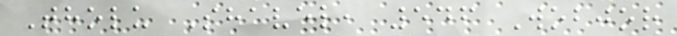Tholu Shavel, 546 Wobjor
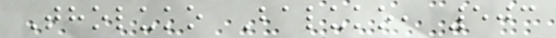Tholuko Baluko, 503
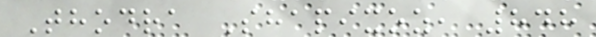Thodra Shapixoz, 848
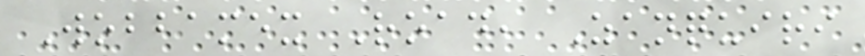Wobbamex Road, Zanquiri
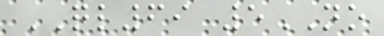QL69 5NO
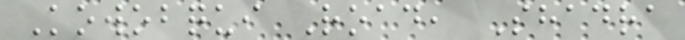Kowobqui Road, Shadra
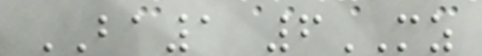BA1 6MZ
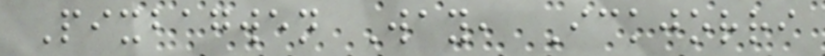Pixbagwen Way, Ickjorri
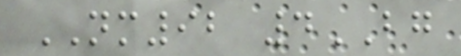NM92 4BG
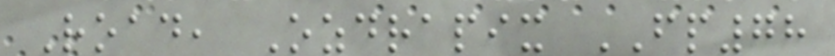Road, Ozdrapix FP78
